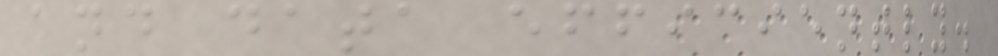and data efficiently.
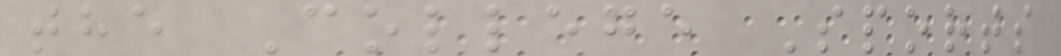the College Sports
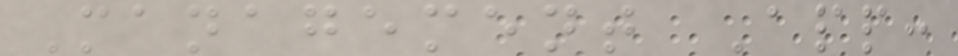Management App:
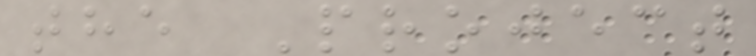the Project
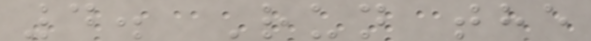4. Run the
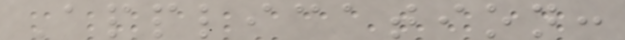Application:
